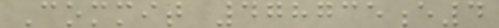Commit 478735e4
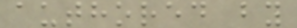authored by
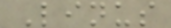Linus
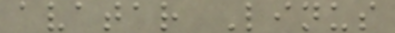avatar Linus
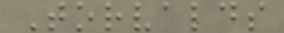Torvalds
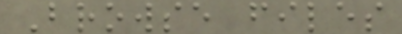Browse files
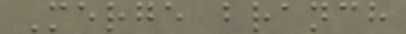Merge branch
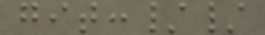git://
